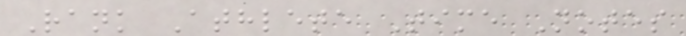Rank Athlete Time Notes
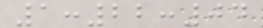1:22:04
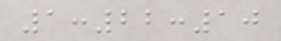1:22:10
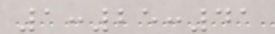1:25:41
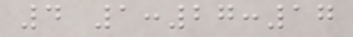4 1:27:17
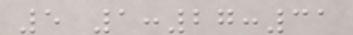5 1:27:31
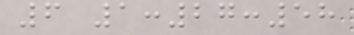6 1:27:58
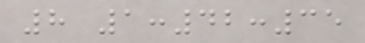8 1:42:35
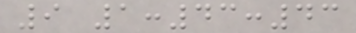9 1:43:43
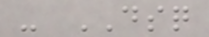- DSQ
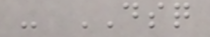- DSQ
